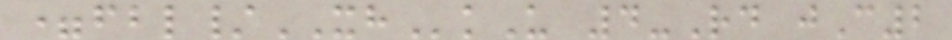=fbl/XHkU 4-Rd jC2
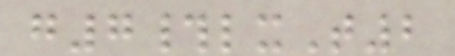g7#lxT2
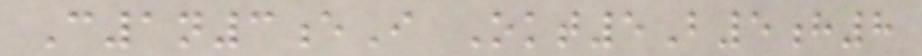C1n3eI Okt5B5h8
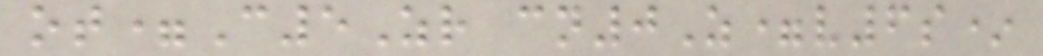ot=C5Zr cn0Z=v6s*
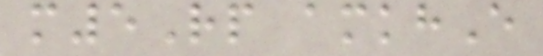m5Rp amkhE
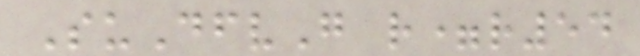SuDfvG r=r54
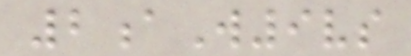2aW9vs
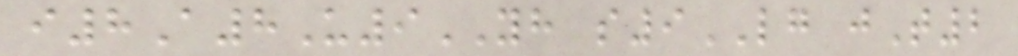i8A8U9YH s9LG jT2
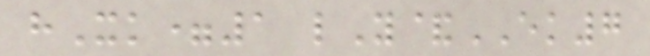hXk=1 lY&EK7
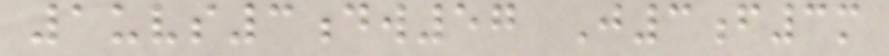1uvs3dw57 J3f3m
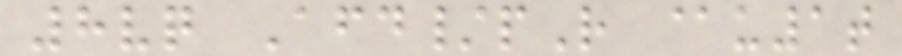8vq Afd/pR @u1t
